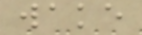wake
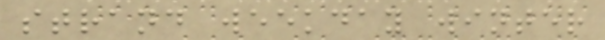strand weekday winter
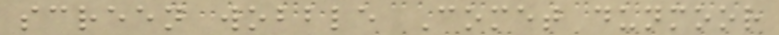screen wobble Comet dunmoor
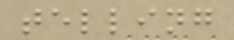telling
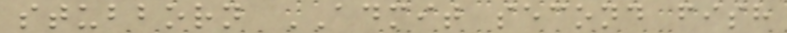stubborn ADMIT second fish
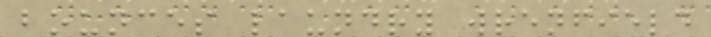bounces laundry wrenfield
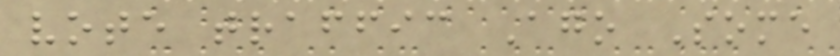vote traffic Ago Some
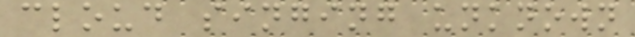cloud singing unknown
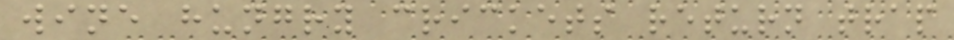wine hungry crickets return trap
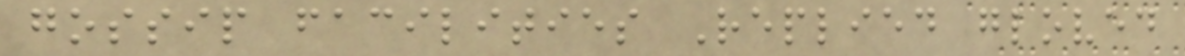gossip facilities Replied gloved
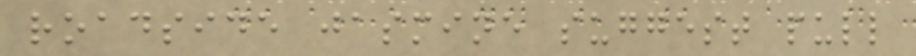roadside jasmine suggest pull
